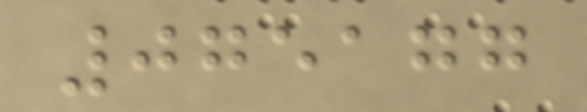075177
